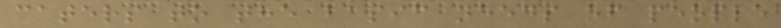caters to the basic needs of people
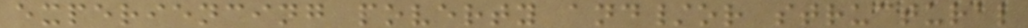experiencing poverty and/or structural
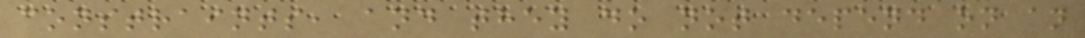constraints, and they do not depend on an
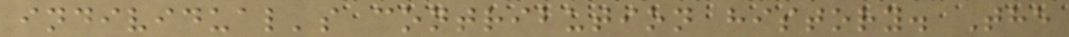individual's contribution history. The
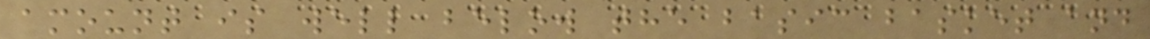amount is well below the basic basket and
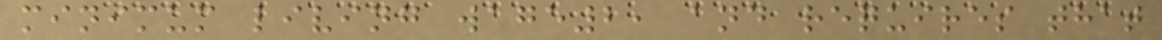minimum living wage2, and requires that
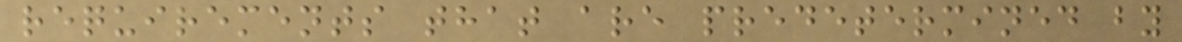requirements that are predetermined by
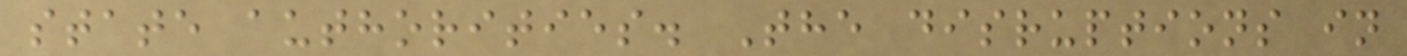state authorities. The disruptions in
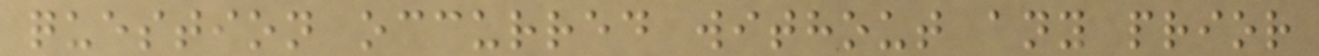question occurred without any prior
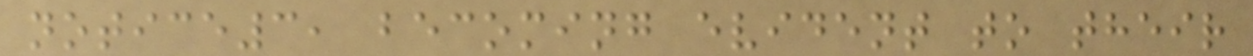notice3, becoming evident to their
